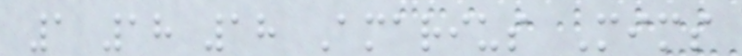1 18 18 Amarius Mims
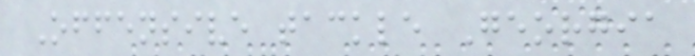Offensive tackle Georgia
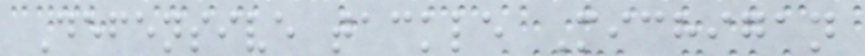Defensive tackle Michigan
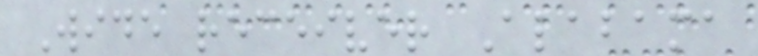Wide receiver Alabama
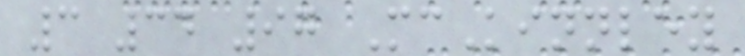3 34 97 McKinnley
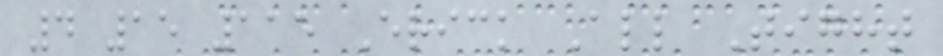4 15 115 Erick All Tight
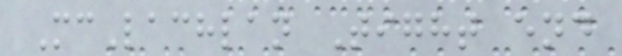McLachlan Tight end
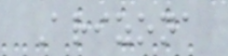Arizona
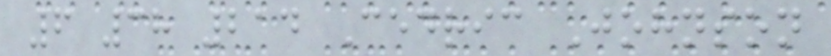6 38 214 Cedric Johnson
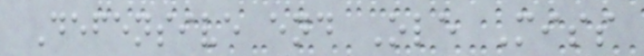Defensive end Ole Miss
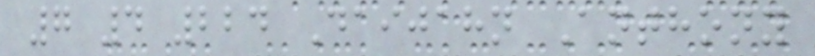7 4 224 Daijahn Anthony
